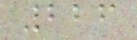226
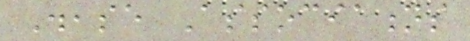Disease Associations
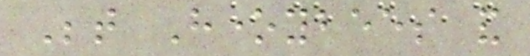Between Honeybees and
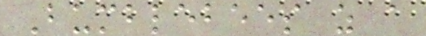Bumblebees as a
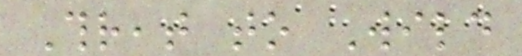Threat to Wild
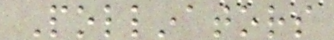Pollinators
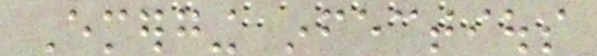Emerging infectious
